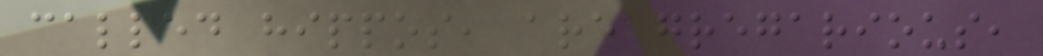called hippos, are gregarious,
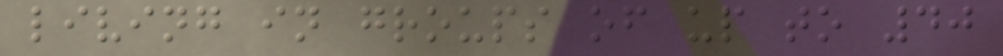living in groups of up to 40
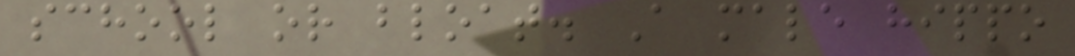school or bloat. A male hippo
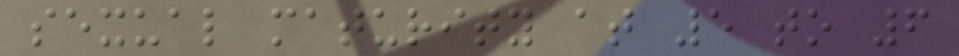sexual maturity at 5 to 6
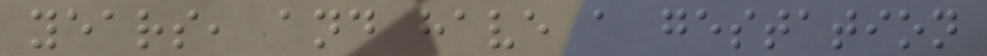years, and have a gestation
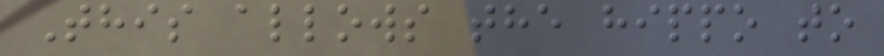This allows the hippo to
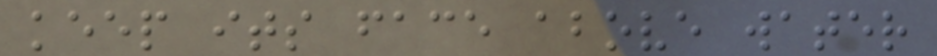keep its face above water
